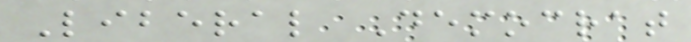Liberal Democrat
